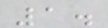1.
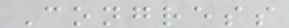Congress
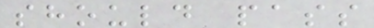should pass
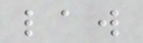law
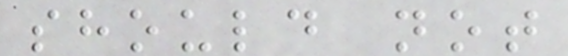should not
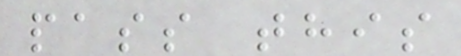pass this
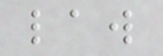law
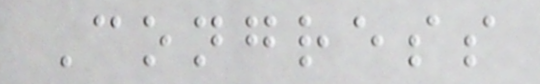Congress
